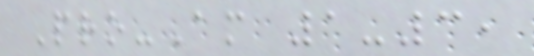Pro-Am 1-3,
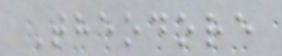Theodore
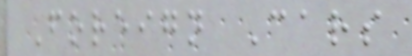Foreign Cars
